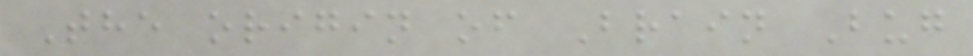The origin of Brain Bug
